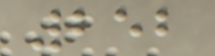252
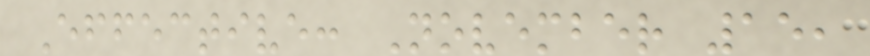Effective: November 15,
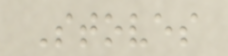Stoves
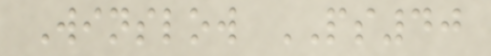Winslow PS40
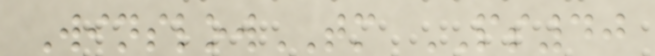WinslowTM PS40
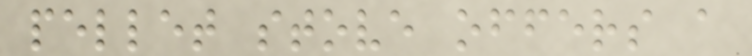pellet stove offers a
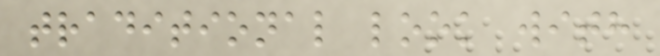traditional look with
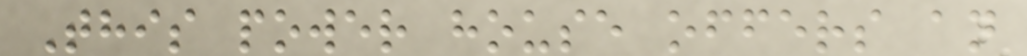This power house offers an
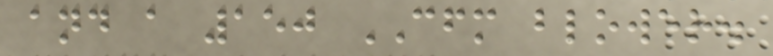and a 150 CFM blower.
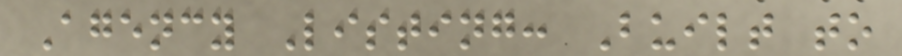Agency Listing: Built to
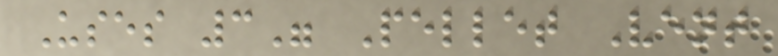Uses 3" Pellet Vent
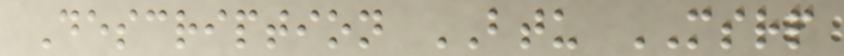Description BTU MSRP
